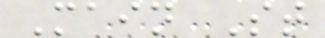Main St
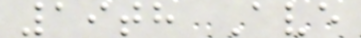19th Ave
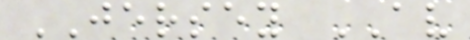JERSEY AV
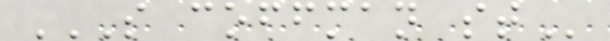S COFFMAN ST
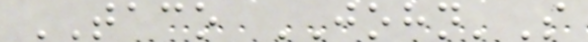TACO JOHN'S
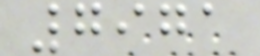7971
